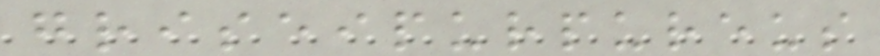griseipurpureus
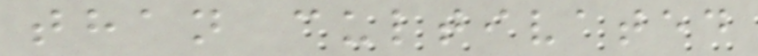than cultivated
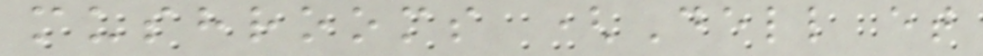mushrooms (Dell et
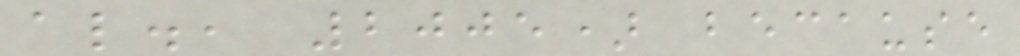al., 2005) because
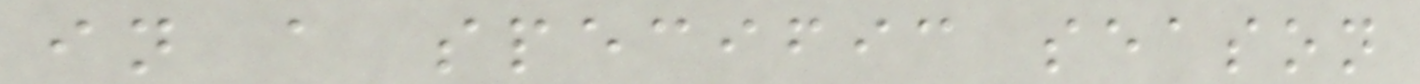in a specific season
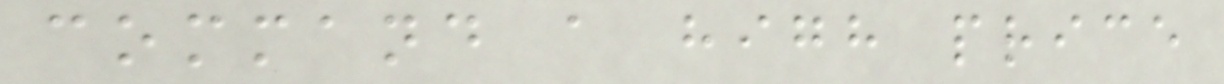command a high price
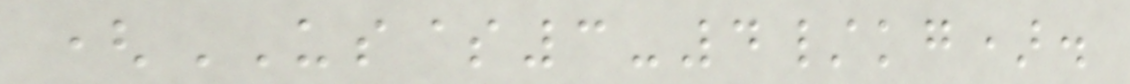(US$3-4/kg).
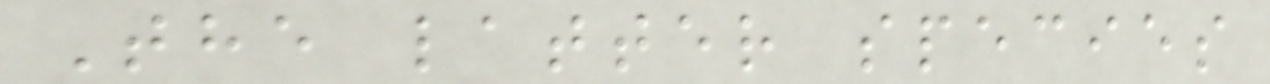The latter species
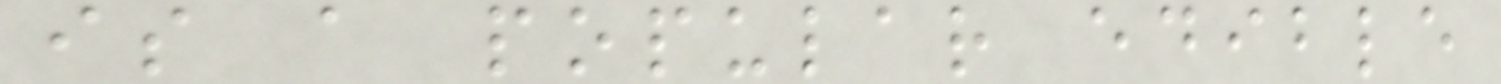is a popular edible
